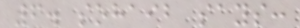6. sohaib says:
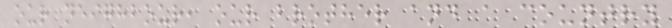our neighbour, our brother and a country
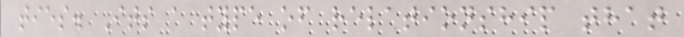ties. Its a type of relationship that
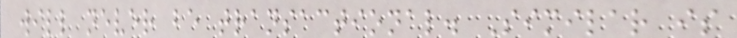will never be transactional. Similar is
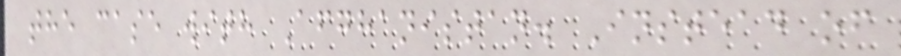the case with Afghanistan. Instead of
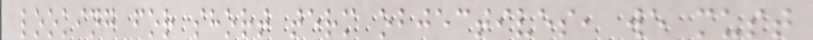looking for short term objectives, we must
